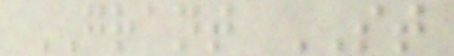GRANT ST
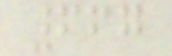667
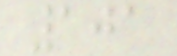101
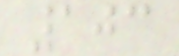103
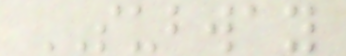SUBWAY
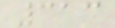313
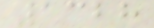1328
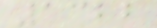1322
